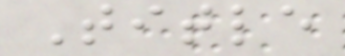Title
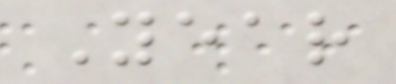Year
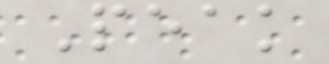Peak
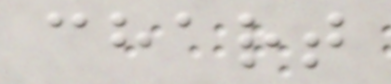chart
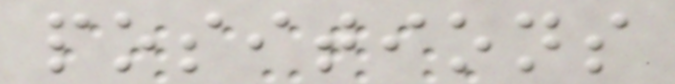positions
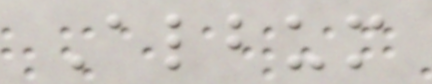Album
